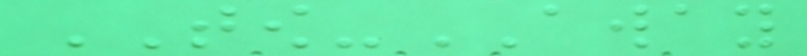TOW-AWAY
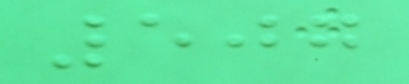507
